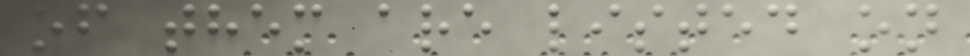of them are listed on
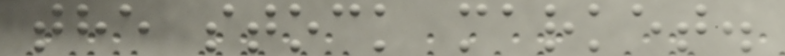the stock market.
